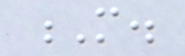M.
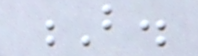B.
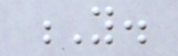Y.
